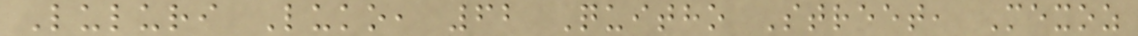Luluri Luko, 62 Quitho Street, Mexoz
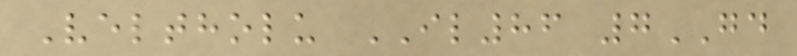Veltholu IL86 7GD
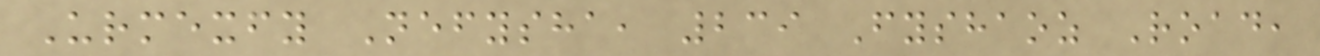Urmexfy Nefysha, 239 Fyshaoz Road,
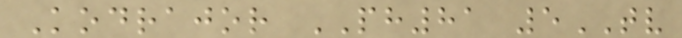Kodrajor PH81 5TV
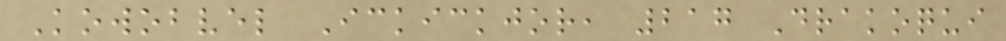Kowobvel Ickickjor, 217 Drakoqui
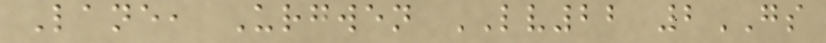Lane, Urgwen LV22 2GS
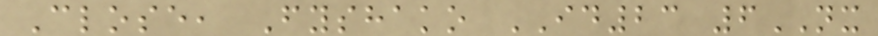Close, Fyshako ID23 6NX
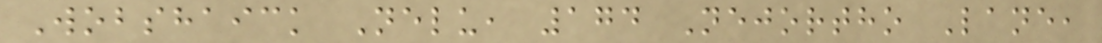Wobshaick Nelu, 174 Nejortho Lane,
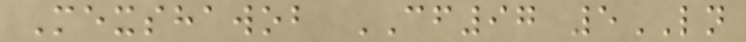Mexshawob CF97 5LN
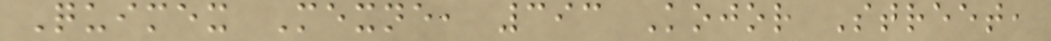Quimex Mexne, 393 Kojor Street,
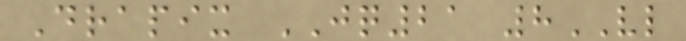Drapix JQ21 8VL
